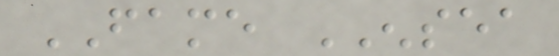FAME ENSEA
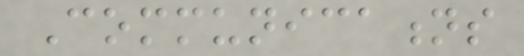Communications
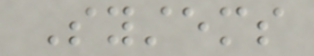Systems
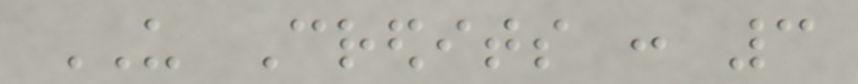US Credits : 3
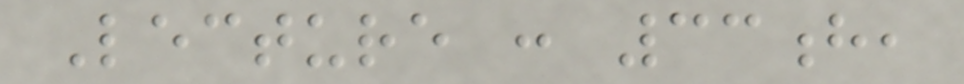Lecture : 33h,
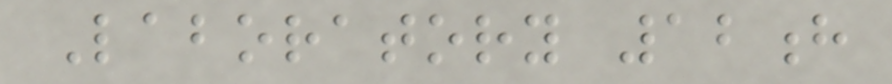Laboratory 12h
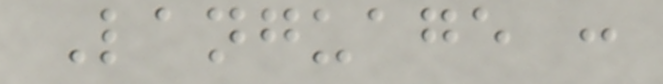Language :
